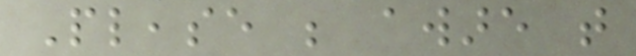Please be aware that
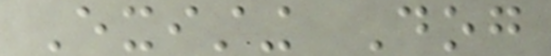Existing Dog
